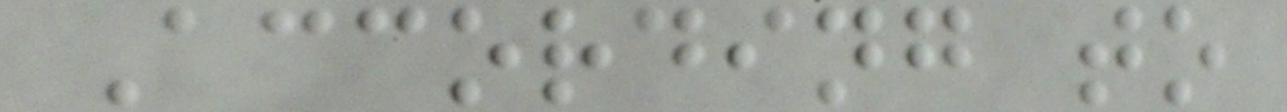According to
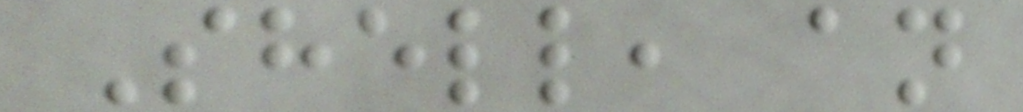Shell, an
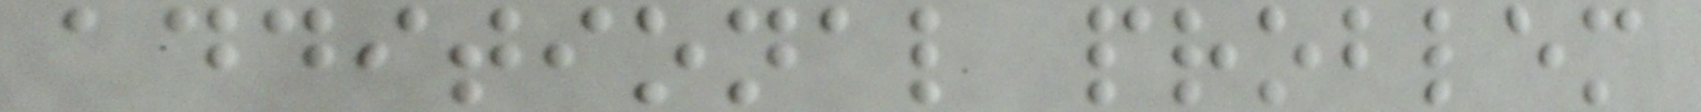additional problem
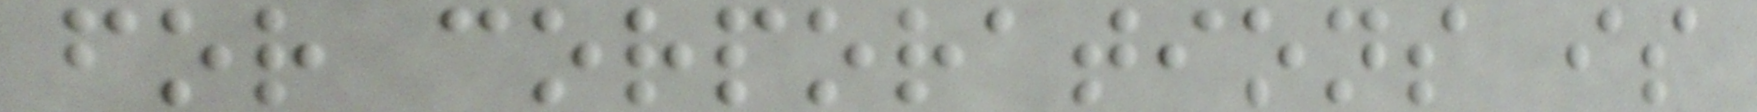for corporations is
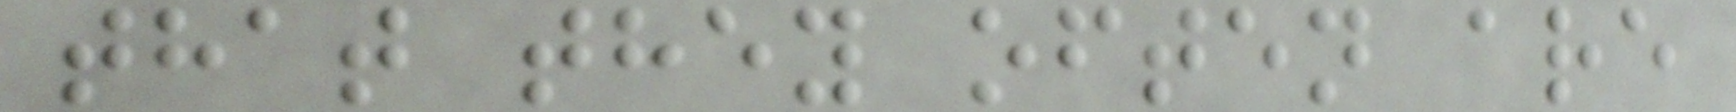that they often are
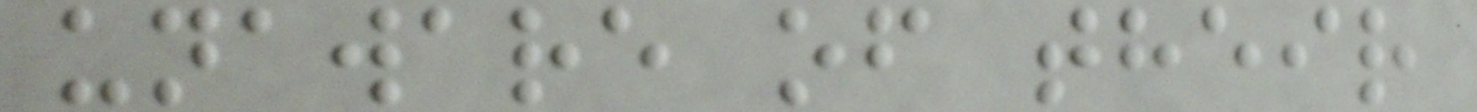unaware of their
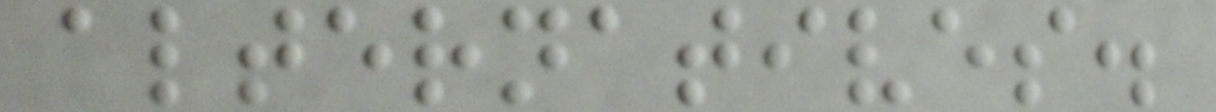alternatives.
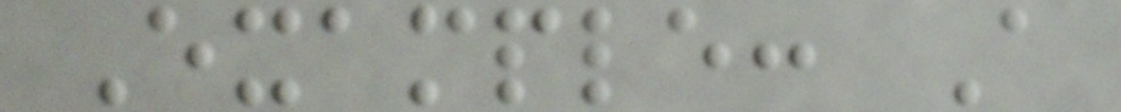Example: A
